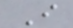I
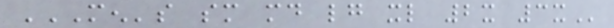MEN'S SM MD LG XL 2X 3X
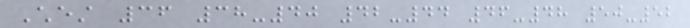Chest 36 38-40 42-44 46-48 50-52
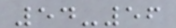54-56
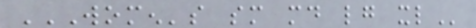WOMEN'S SM MD LG XL
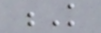K
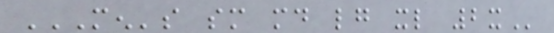MEN'S SM MD LG XL 2X
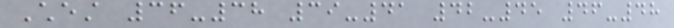Chest 36-38 39-41 42-45 46-48
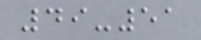49-51
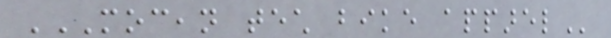MOCEAN TECH BIKE APPAREL
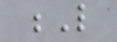L
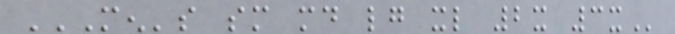MEN'S SM MD LG XL 2X 3X
